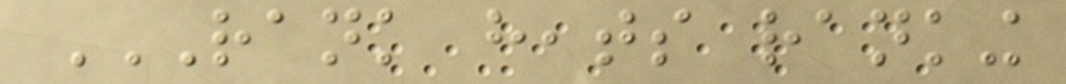RANK HEATS RANKING
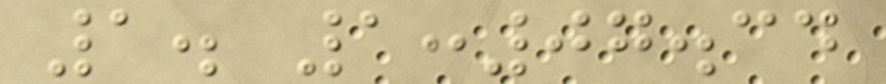1. 1:07.34
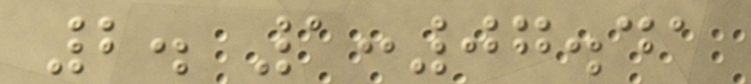2. 1:07.41
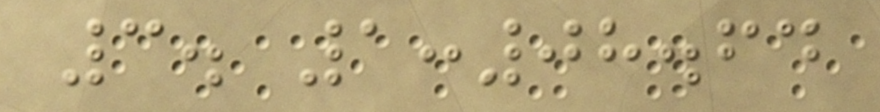3. 1:08.64
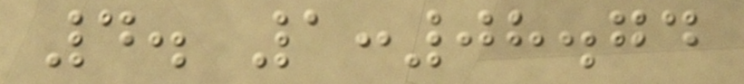4. 1:08.74
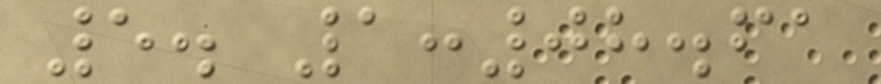5. 1:08.61
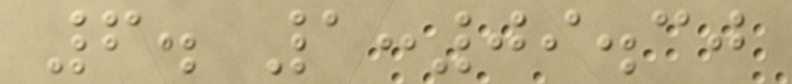6. 1:09.30
